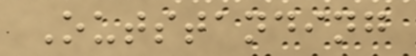Outstanding
